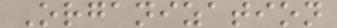Organization
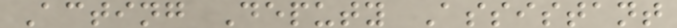Acting Deputy Assistant
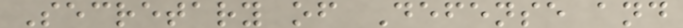Secretary of Defense and
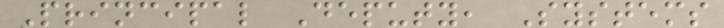Principal Deputy, Systems
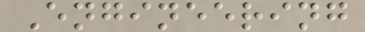Engineering
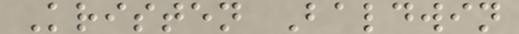Kristen Baldwin
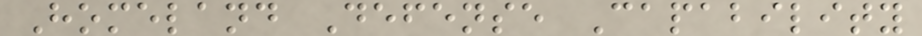Homeland Defense Capability
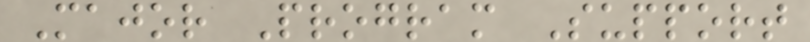Major Program Support
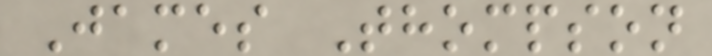James Thompson
